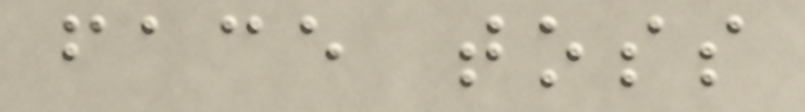face toss
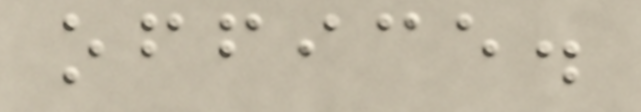office.
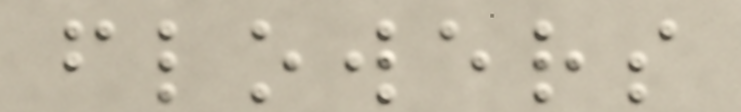flowers
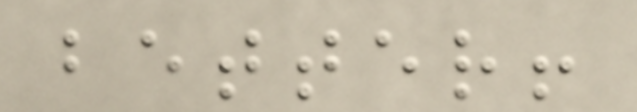better!
